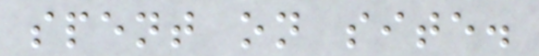spent on site.
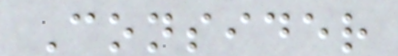Consider
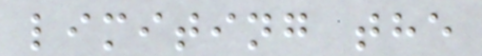limiting the
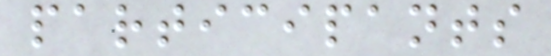participants
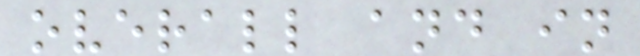overall and in
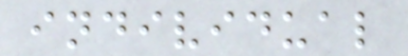individual
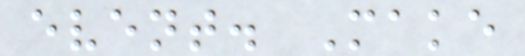event. Make
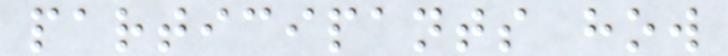participants how
